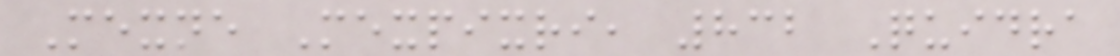Mexne Mexpixri, 832 Quidra
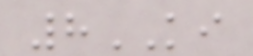8KI
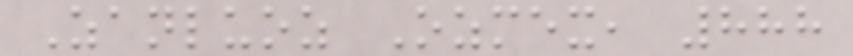Zanluoz Ozmex, 888
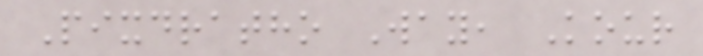Pixdratho Way, Kour
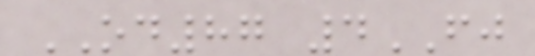OD87 4FJ
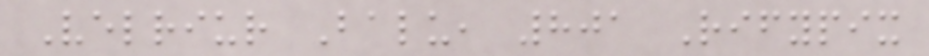Velriur Balu, 801 Rifypix
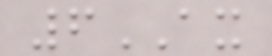6AX
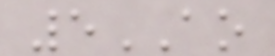5AO
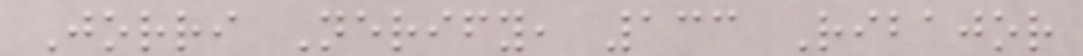Jorri Nerify, 133 Ribajor
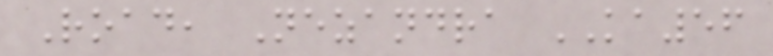Road, Nezandra KA56
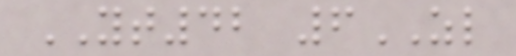YT42 6ZL
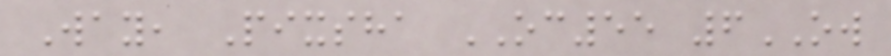Way, Pixsha OC55 6OW
